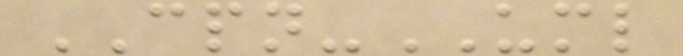CPN-UML
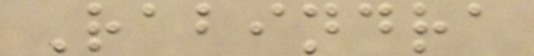Rabindra
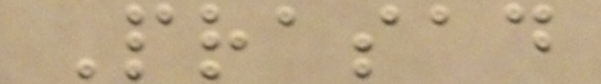Prasad
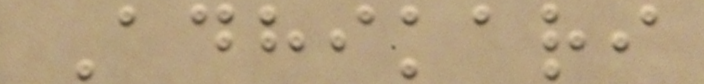Adhikari
